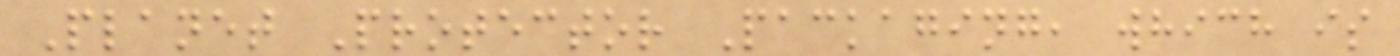Planet Protector Packaging, which is
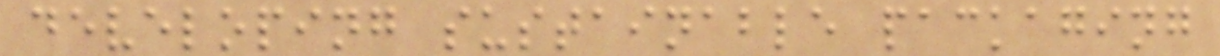developing sustainable packaging
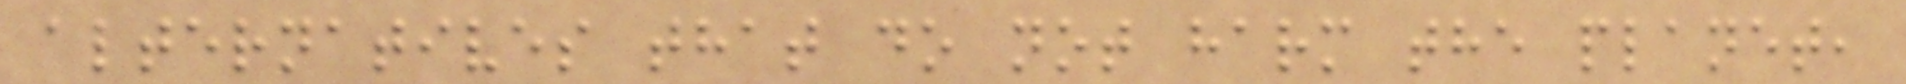alternatives that do not harm the planet,
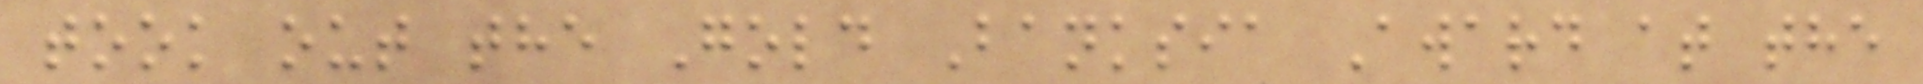took out the Gold Banksia Award at the
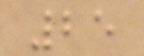25
